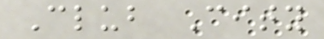Club City
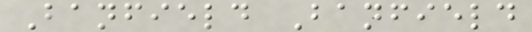Banfield Banfield
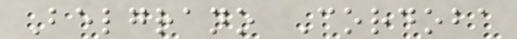Belgrano Cordoba
